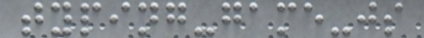typing-game-js
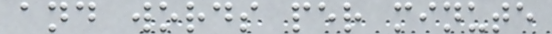and words per minute
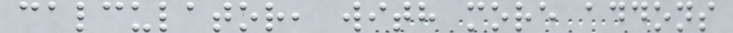calculator, with more addons
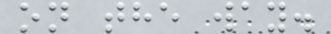on the way.
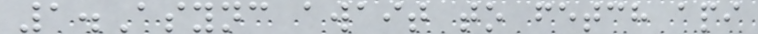1.Async await to fetch api
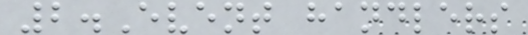2.Event handlers
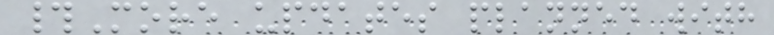#More updates planned with
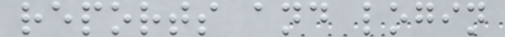reports and login
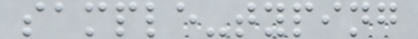sample-typing
